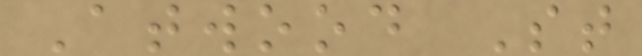Atwood St
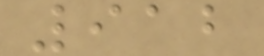912
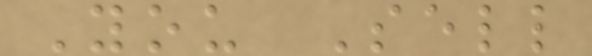You Sell
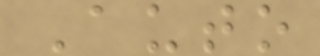Auto
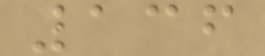136
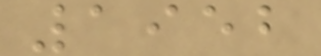1952
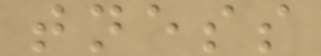tness
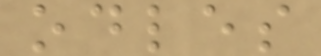odles
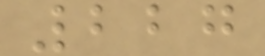227
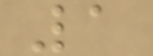1
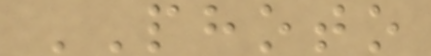PHOTO
